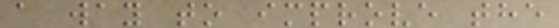a way to improve the
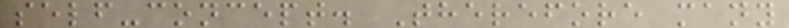self-concept. Therefore many
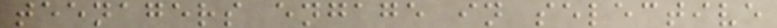teenagers engage in selective
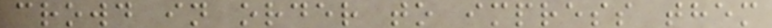crowd in order to impress them
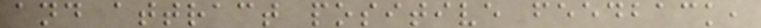and attract positive feedback,
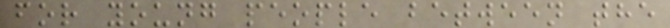for young people between the
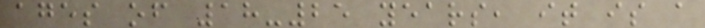ages of 18-25 years, it is a
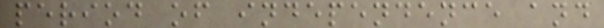period of independence and
